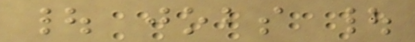| jobs |
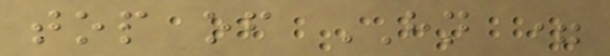top of HN =
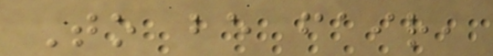To be fair,
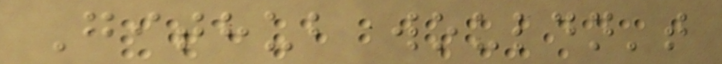Github wouldn't
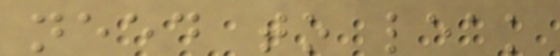need to leak
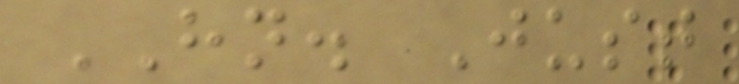HN. Just
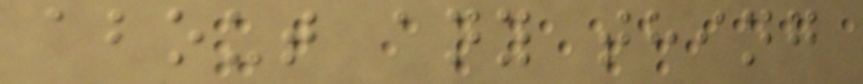about any thing
